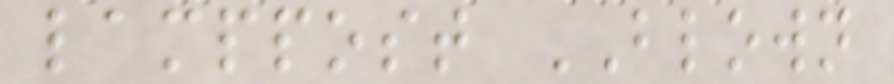lamppost BLOWN
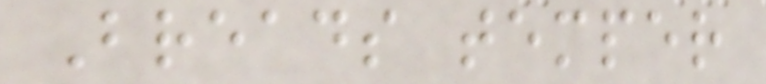Breads temper
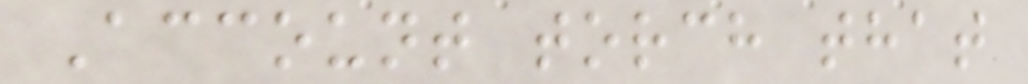Account torch that
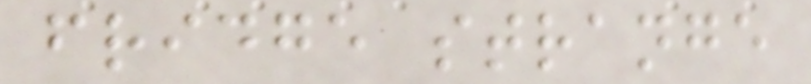fridge strange
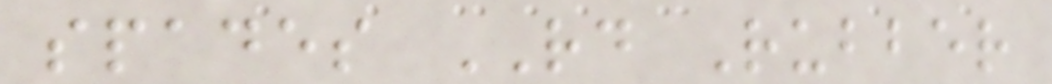spades RD Rubber
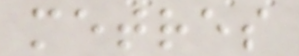metres
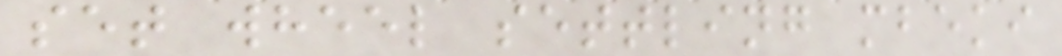set wheel settling mbeki
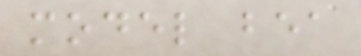model bea
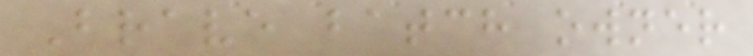Brave batch owner
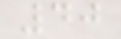40
